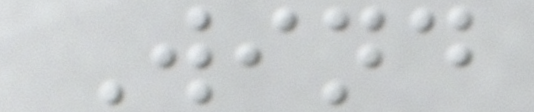Wind
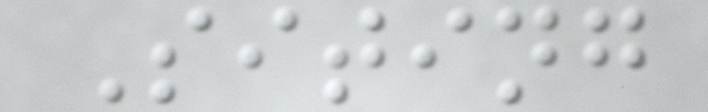Siting
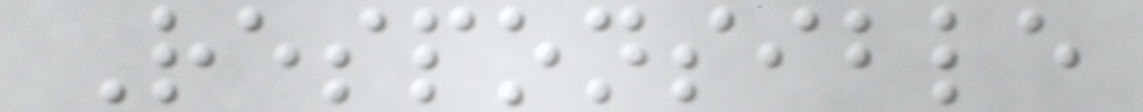Responsible
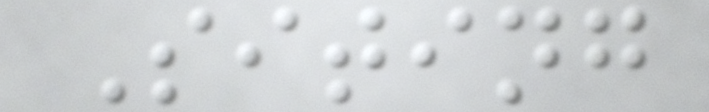Siting
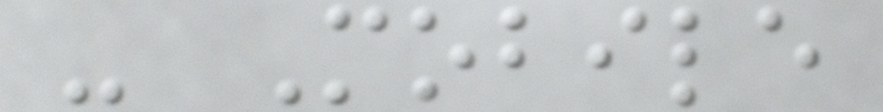- Mobile
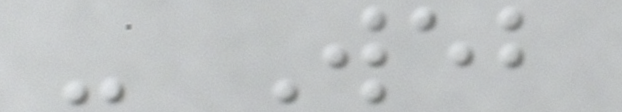- Web
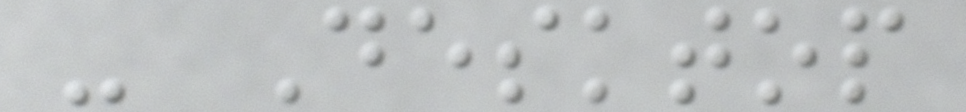- Desktop
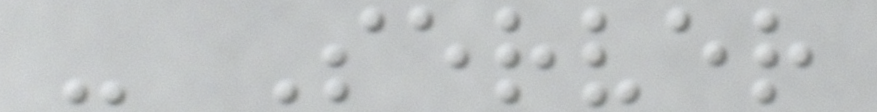- Server
